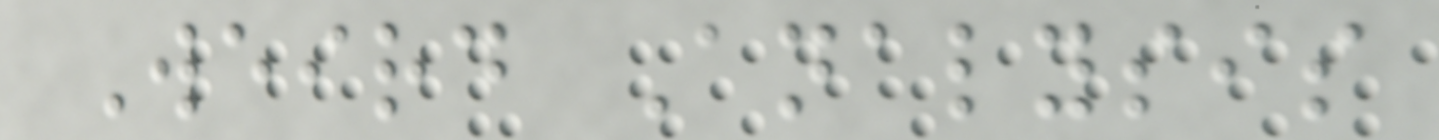Weird Analysis
